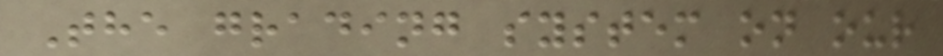The grading system on our
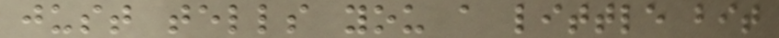just tells you a little bit
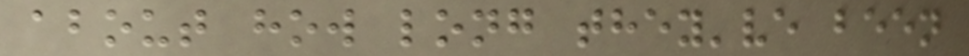about how long they've been
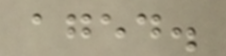aged.
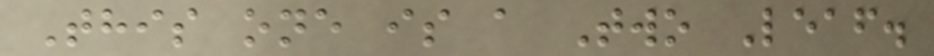This one is a Two Leaf.
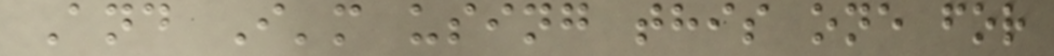And I'm using this one for
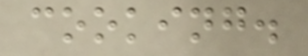cooking.
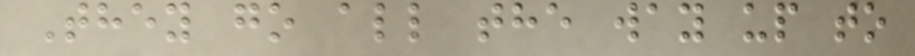They go all the way up to
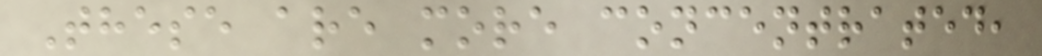These are more concentrated,
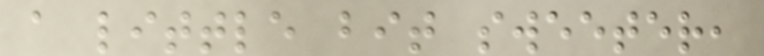a little bit sweeter,
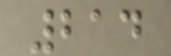214
